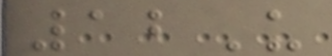12U
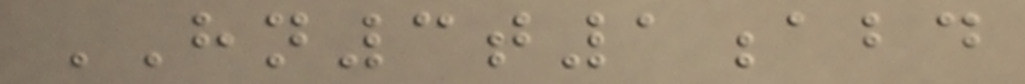HN3t1abd
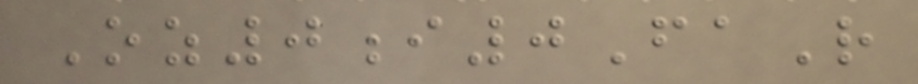Oz0i0FaR
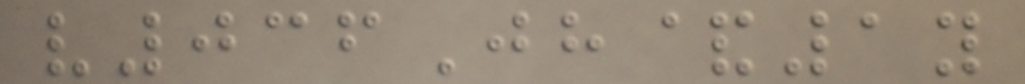v036Jh&1y
